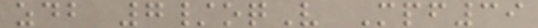zdb 7/oqV Mpf39
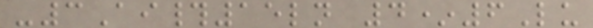-3Ai#15ln 4*6Lu
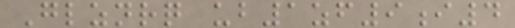Glznrq ub1zf9i4
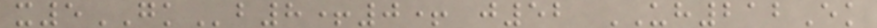x5GKb8+0+ j52 UH212Ek
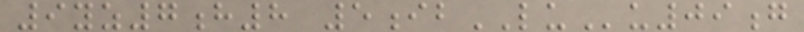9yz7h8 5ibLUu09g
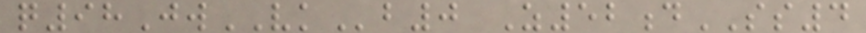q98JwVKb0 Z52dSS4
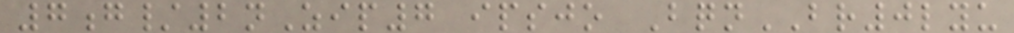7g/2nZip7 ipsjo BqnBR0lyu
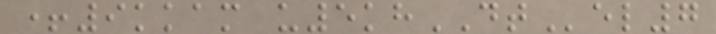+9kkam u5khDTel7
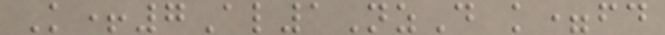K+7Al1NzD k=fd
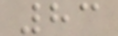83
